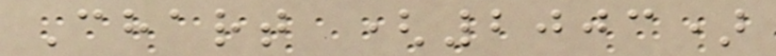Chart (2003)
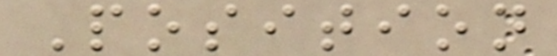Position
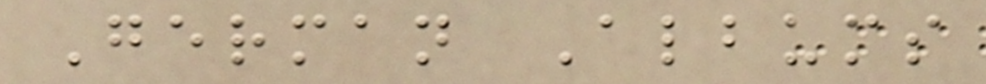German Albums
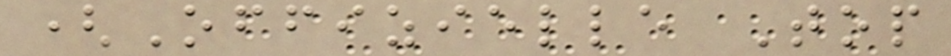(Offizielle Top
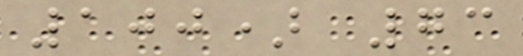100) 73
